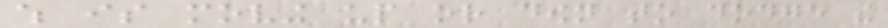which is moving up or down to dodge the
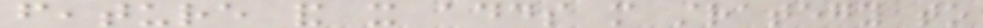feature and it adds more strategy to
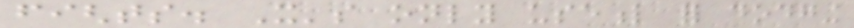fights. It's only useful for dodging
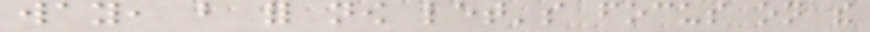way, but for now let's focus on the
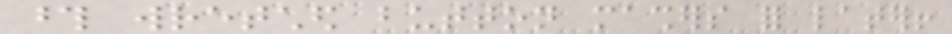those wretched button mashers for later!
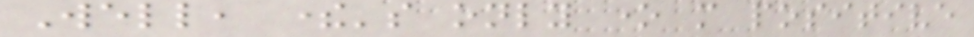Well, there's only one more positive
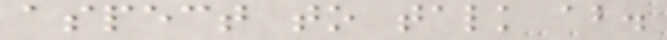aspect to talk about.
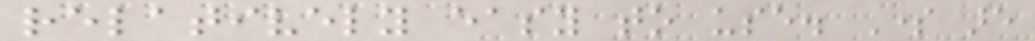relatively easy to use. Some are
